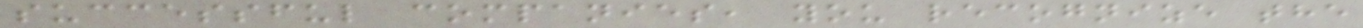successful companies, you recognize the
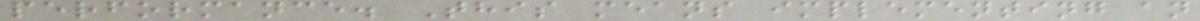performance. This means implementing an
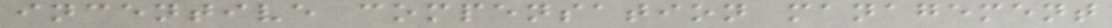incentive compensation management
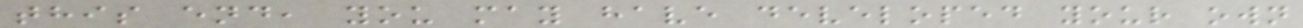this end, you may have developed your own
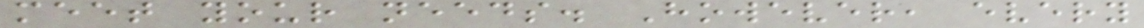meet your needs. However, every
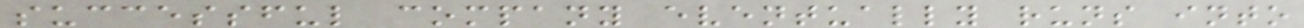successful company eventually runs into
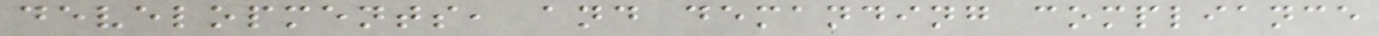developments, and demanding compliance
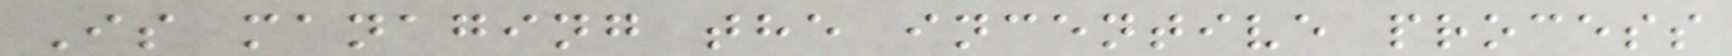Is managing the incentive process
